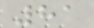81
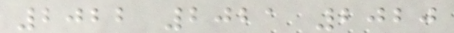2022 2021 2020
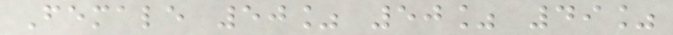Female 50% 50% 49%
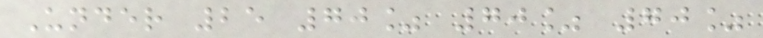Under 25 70% 70% 70%
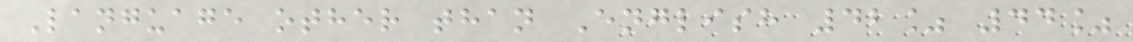Language other than English 42% 44%
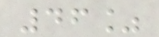46%
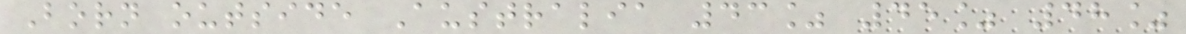Born outside Australia 43% 45% 48%
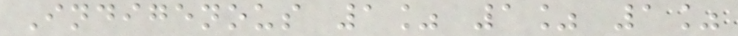Indigenous 1% 1% 1%
